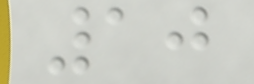10
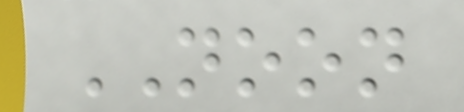NOON
